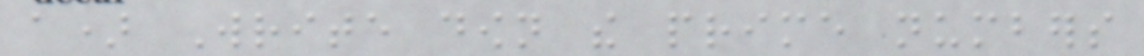a) Write down the prime numbers
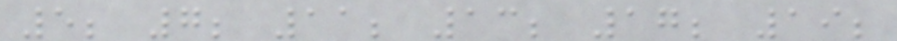5; 7; 11; 13; 17; 19;
